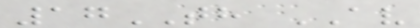17TH AV
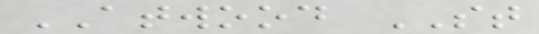ATWOOD ST
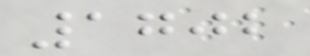1702
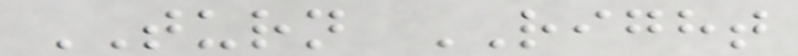TURN RIGHT
